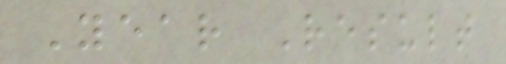Year Result
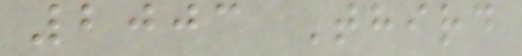2003 Third
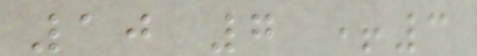10 7 +3
